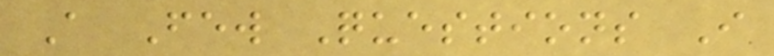A Few Questions I
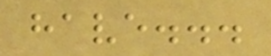have...
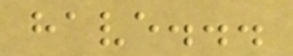have...
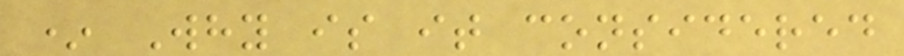* Why is it considered
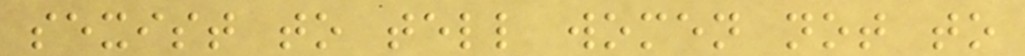sexist to tell women not to
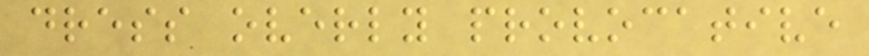dress overly provocative
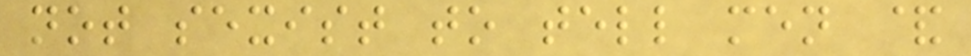not sexist to tell men &
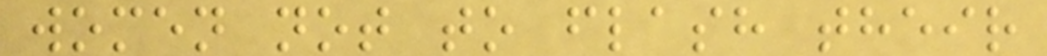women not to flash their
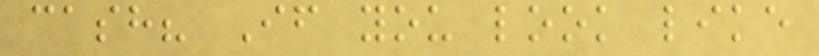cash? If you look like
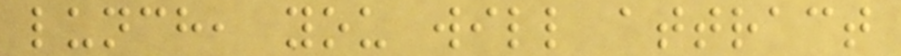lunch, you will attract
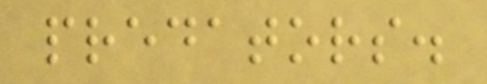predators.
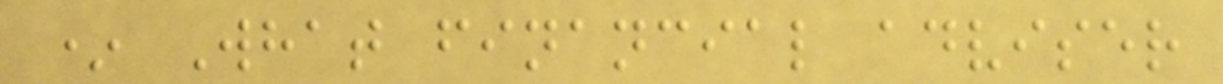* What financial adviser
